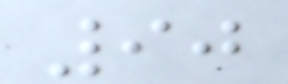90
